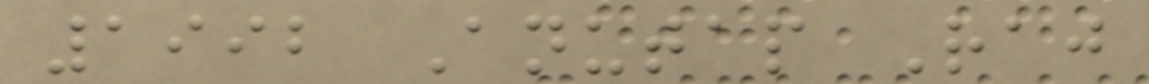1992 Anutap Raj
